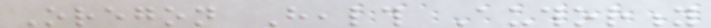Oregon Health Authority
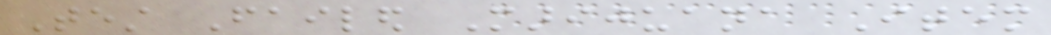Test Failed Marijuana Item
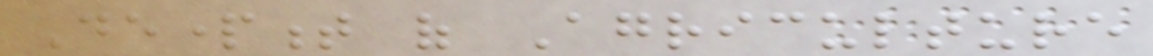Department of Agriculture
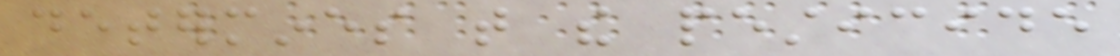determines that the pesticide
